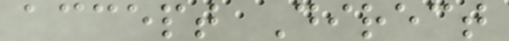accept Direct
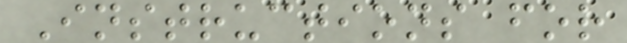Instructions for
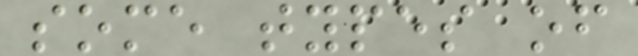some types of
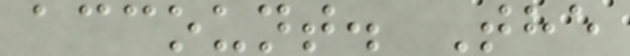account. The
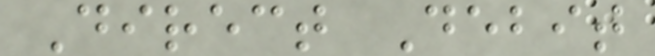Direct Debit
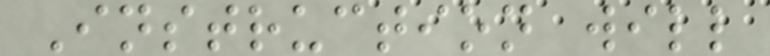Instruction will
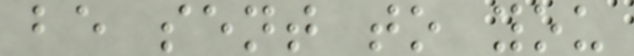be sent to you
